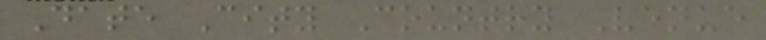Date City Country Venue
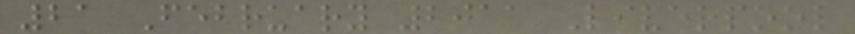21 February 2011 Liverpool
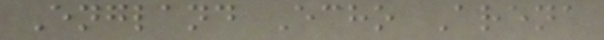England Echo Arena
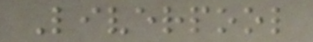Liverpool
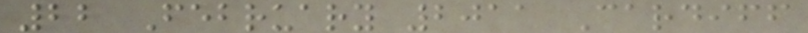22 February 2011 Cardiff
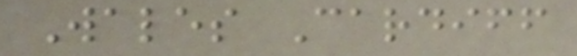Wales Cardiff
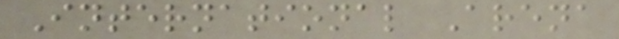International Arena
